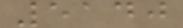5140
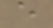e
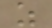z
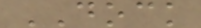DOCK
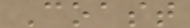Coast
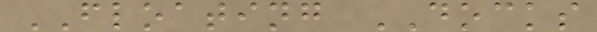FLOATING DOCKS
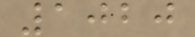1020
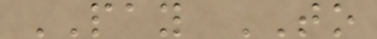PAY TO
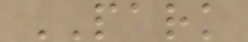PARK
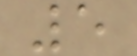5
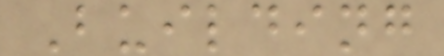Building
